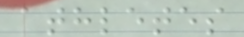athletes
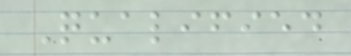Qualified
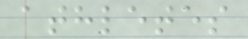athletes
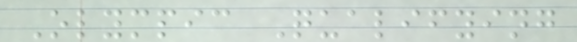Olympic Qualifying
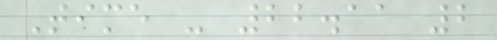Time - 22.11 2
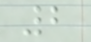2
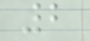2
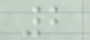2
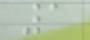1
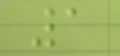1
